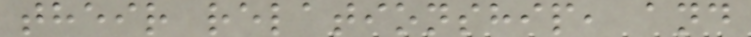their relationship, and
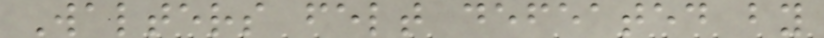Walters felt defeated by
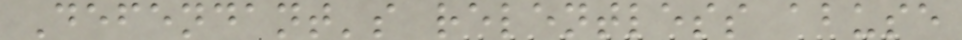Defendant's relentless abuse
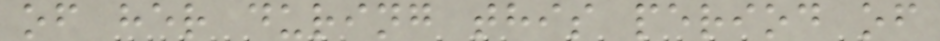of her during this period of
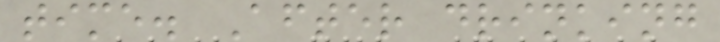time. After drinking
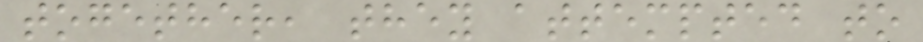together, they attempted to
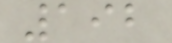192
